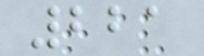221
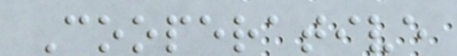Cooperative
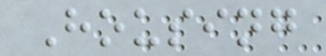Housing
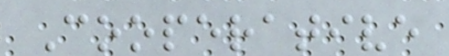Cooperative
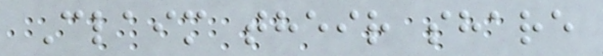Claim their share
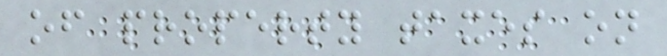of property taxes on
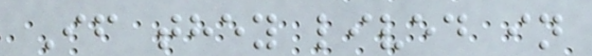If they lived in
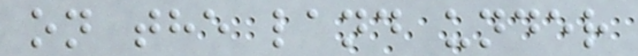on the land under
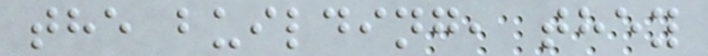the building, they
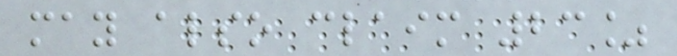may also claim 23%
